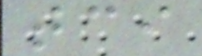tci
